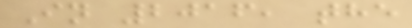In 2016, the
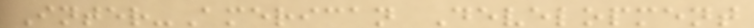Inter-American Development
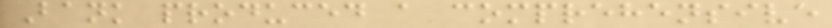Bank produced a comprehensive
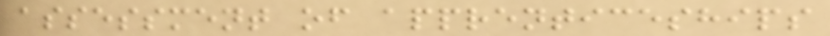assessment of apprenticeships
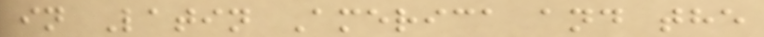in Latin America and the
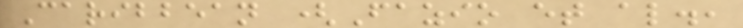Caribbean (Fazio et al.,
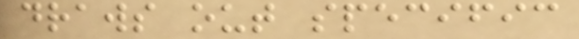draws out specific
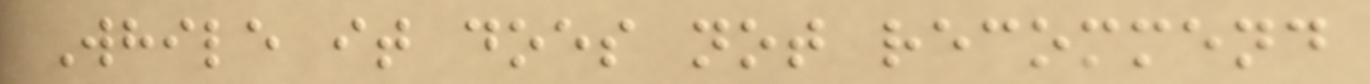While it does not recommend
